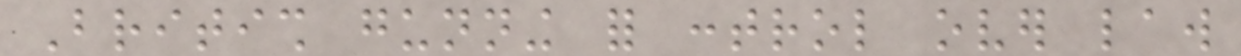British gunning for control over law
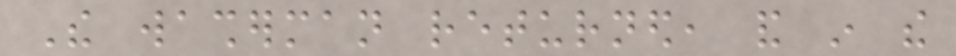The washerman returned, and in the
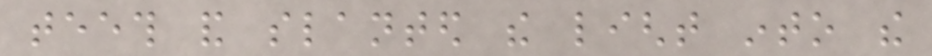teeth and slanted the light into the
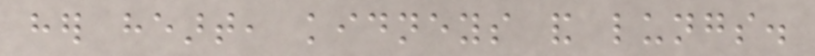her heart, kidneys and lungs.
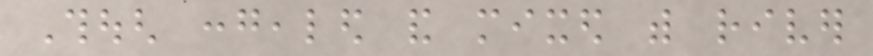Though congealed and mixed with river
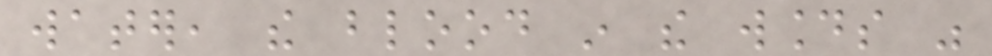water, the blood in the wounds was
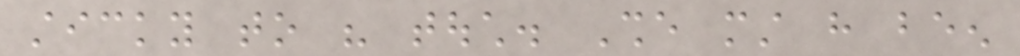sticky to his touch. She must have been
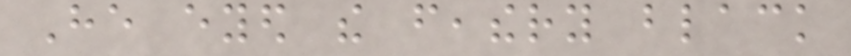He eyed the feathery black
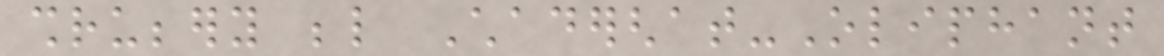shrubbery below Chaderghat-Oliphant
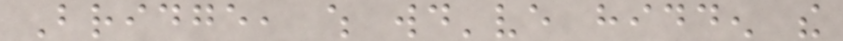Bridge, which would've hidden the
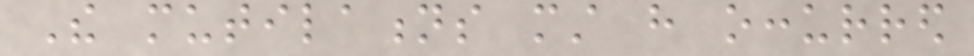The mutilations must have occurred
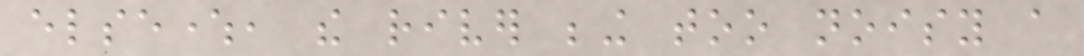elsewhere, the river being too noisy a
